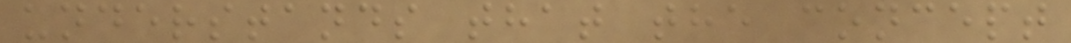understands that the concept
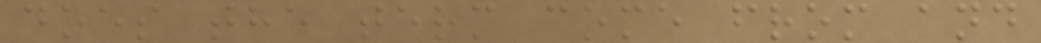does the term come from and
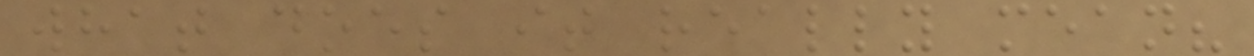what does it really mean?
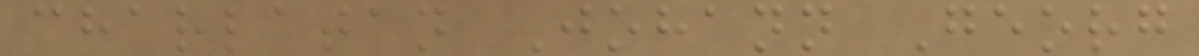charlatan Johann Georg
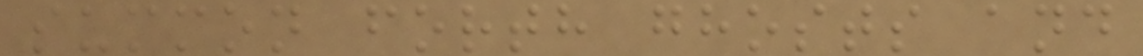summon forth ghosts and
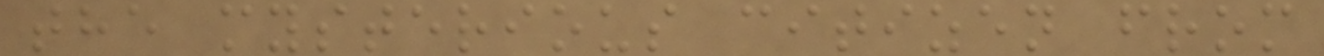the mysterious citizen from
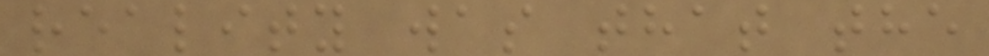reality was that the
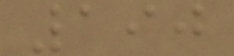190
